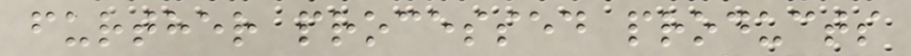further processed products
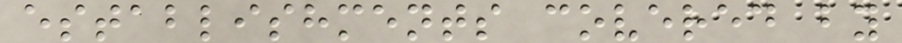establishments covered by
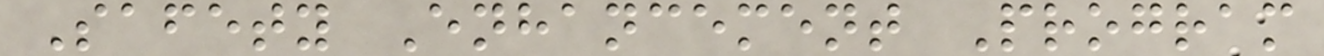Safety Enhancement Program
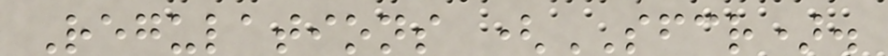Regulations (SFCR).
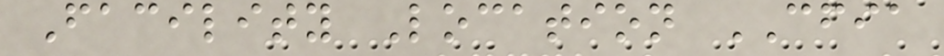Facility Location CFIA
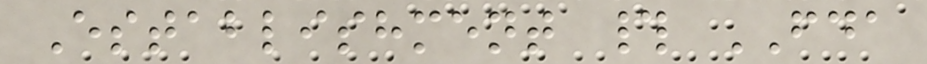Establishment # FDA
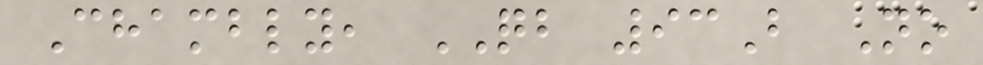Chambly, QB 93B No
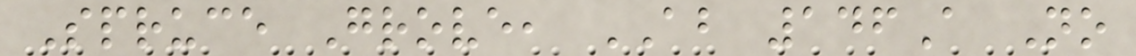Spruce Grove, AB 146A No
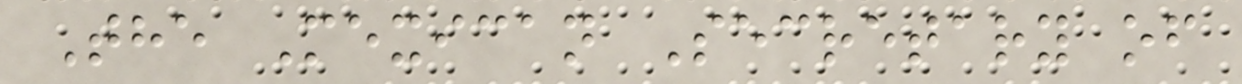The Mexican Secretary of
